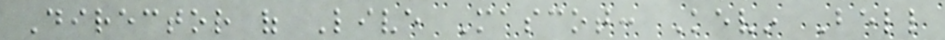Director of Live Mascot: Kevin Bell
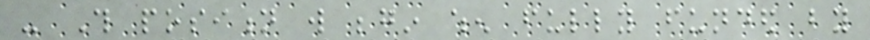- This position will begin when fully funded by
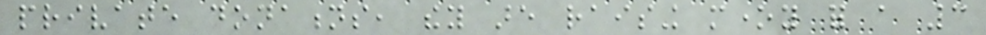private donations, they are raising money for a 3
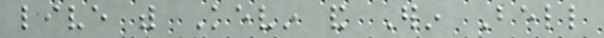live with Kevin and Erin Bell
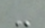-
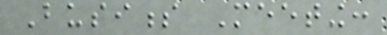Business Meeting:
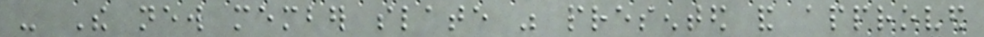- The new member slate was presented and approved
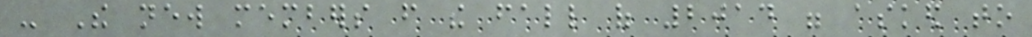- The new members from the fall of 2014 were asked to
